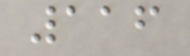116
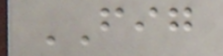FIG
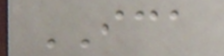ICA
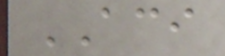ACI
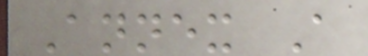Annex A
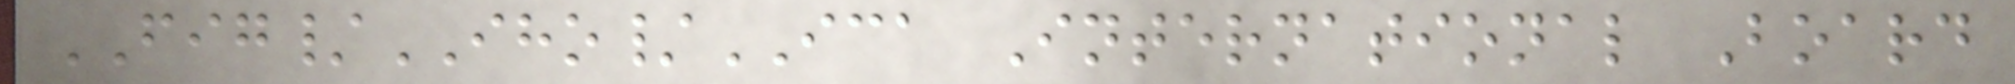FIG/IHO/ICA International Board
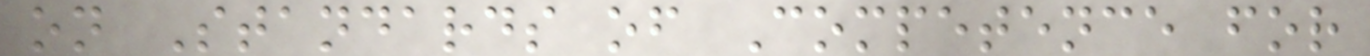on Standards of Competence for
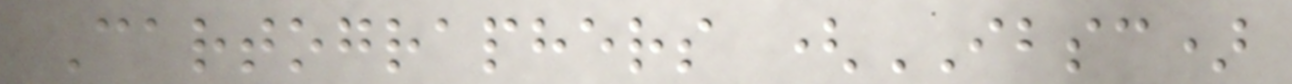Cartographers (IBSC)
